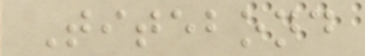Titebond
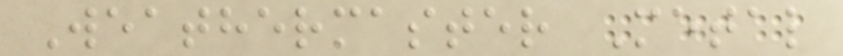Weathermaster Metal
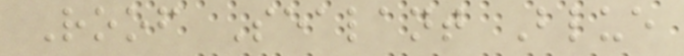Roof Sealant Blue
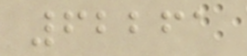62261
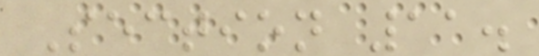Section 11.
